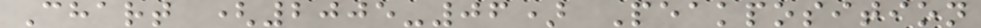Chart (2005-06) Peakposition
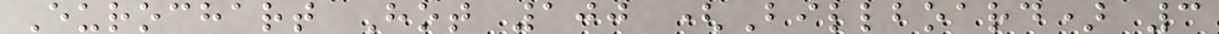Eurochart Hot 100 (Billboard) 3
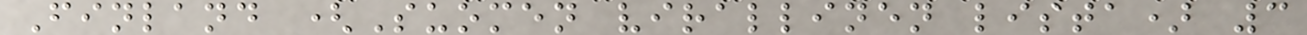Finland (Suomen virallinen lista) 3
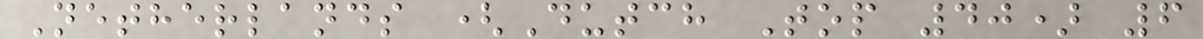Netherlands (Dutch Top 40) 6
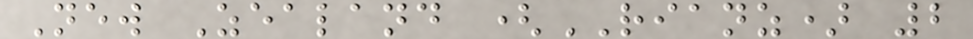New Zealand (RIANZ) 2
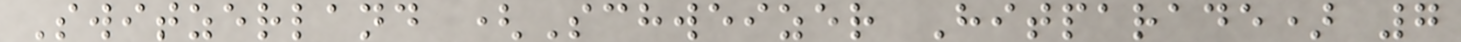Switzerland (Schweizer Hitparade) 7
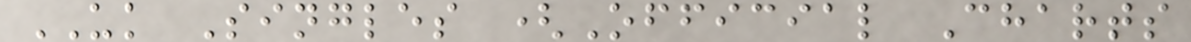UK Singles (Official Charts
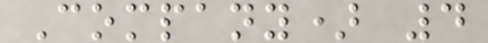Company) 4
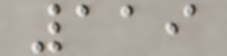119
